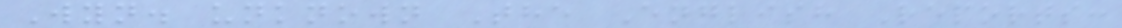Wyn. unknown The English Reports:
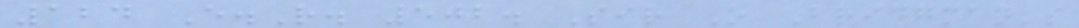124 E.R. 502. Sir O Bridgman's
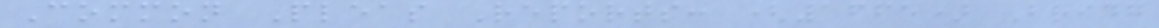Common Pleas Reports: (1665) Bridg
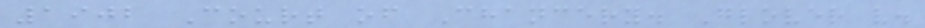1902 Court of Chancery. Glover v.
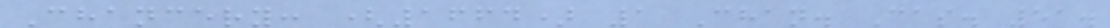Chancery: (1664) 1 Chan. Cas. 51.
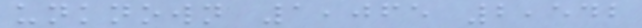unknown 1,065 2,542
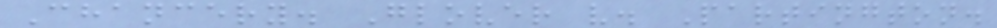Chancery. Glover v. Partington.
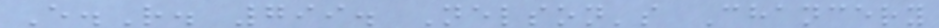E.R. 799. Nelson's Chancery
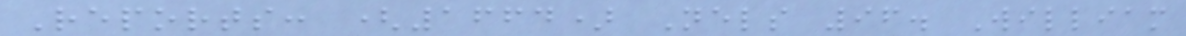Reports: (1664) Nels 96. William
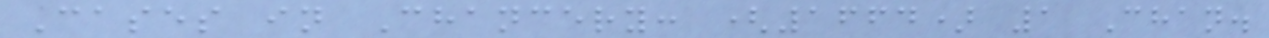Cases in Chancery: (1664) 1 Chan.
